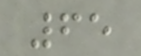65
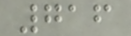716
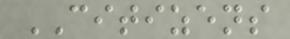CITIZENS
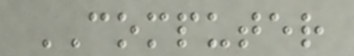COMPUTER
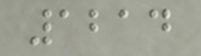1214
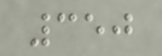350
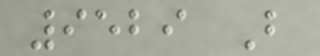9529 B
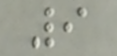9
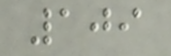109
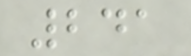241
